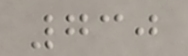730
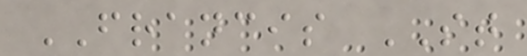FRANCIS ST
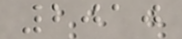2010
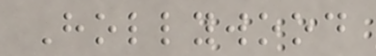Hollywood
